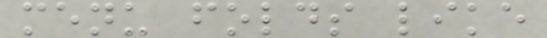menu folds like
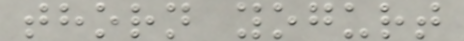thorn yogurt
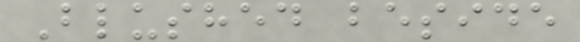Blushed beside
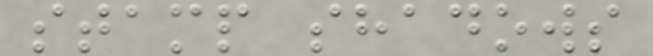stamp shadows
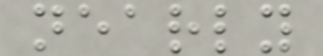nearly
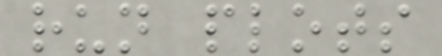run plots
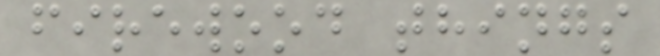firewood things
